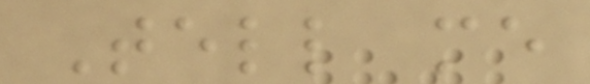Tell me
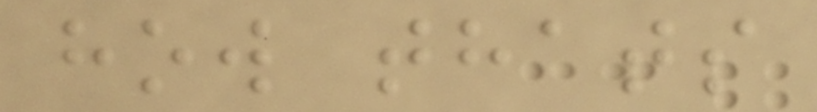how thats
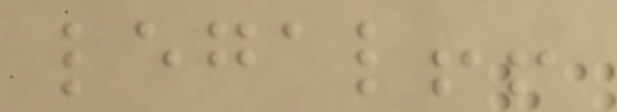legal!!
